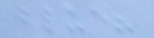blue?
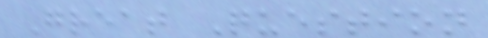Great Question
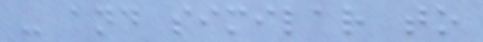- and similar to
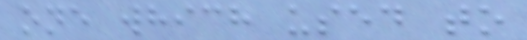one which used to
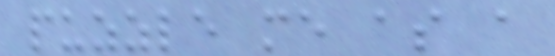puzzle me as a
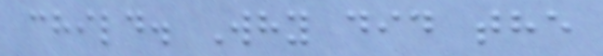child. Why did the
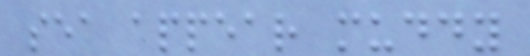sea appear muddy
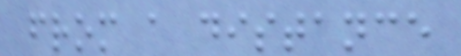from a distance
